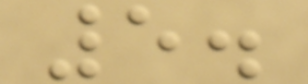5.
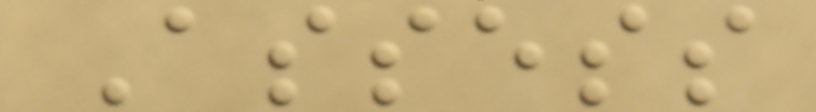Assess
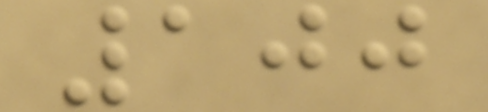100
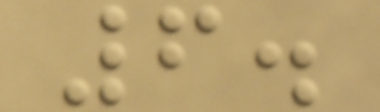6.
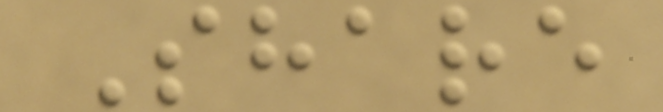Share
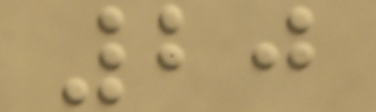20
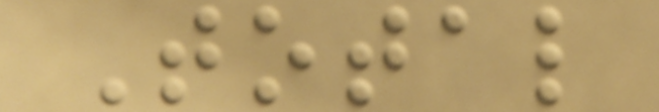Total
